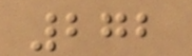272
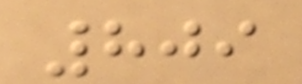809
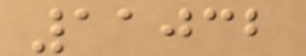11032
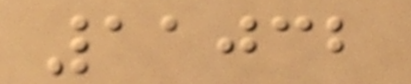11032
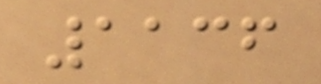1136
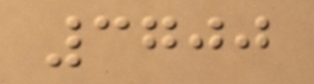3700
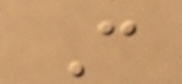C
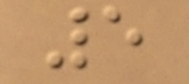5
